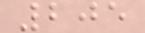205
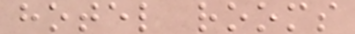hotel rooms
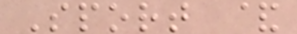Sport &
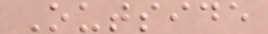Outside
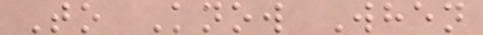To Know When
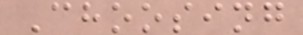Choosing
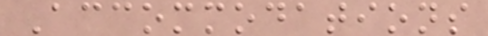Accommodations
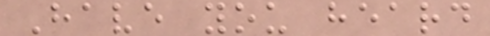Have you heard
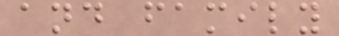and family
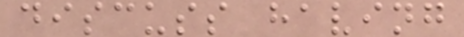discuss having
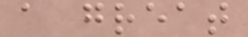a great
